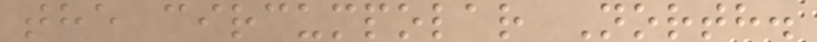the circumpolar North.
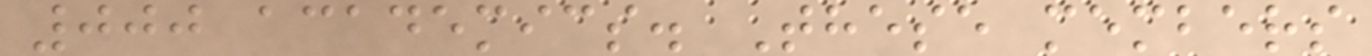000 academics. These members
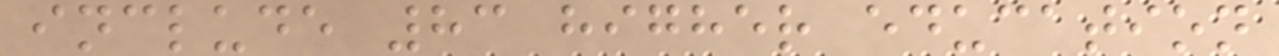include 83 higher education
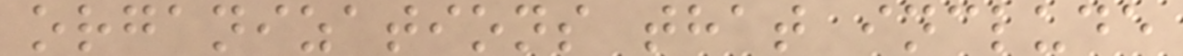organizations that include
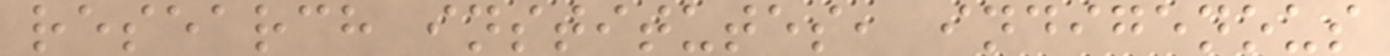research institutes, indigenous
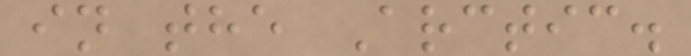in the Arctic.
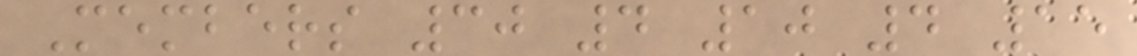Members 30 4 10 4 15
